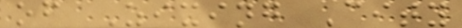of Zixing City
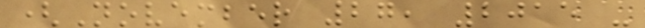(November 27, 2015 -
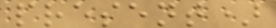present)
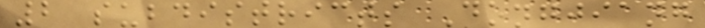2 subdistricts Dongjiang
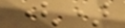()
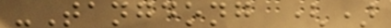-Tangdong ()
